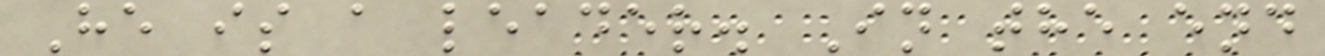He is a leader. In the end
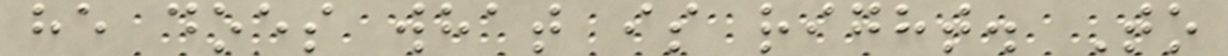he does what is right. To
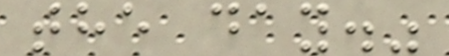the day."
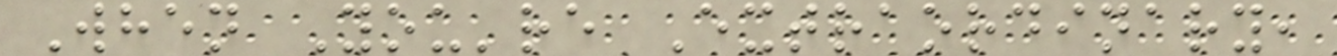When You're Extraordinary,
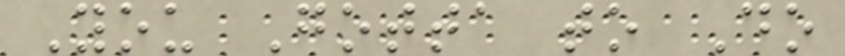You Gotta to Do
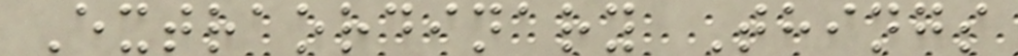Extraordinary Things
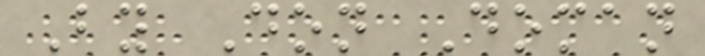By Don Doman
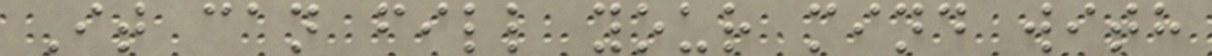It can fill your mind with
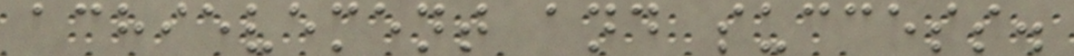achievement and success.
